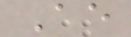Ae
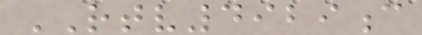RTV4929c
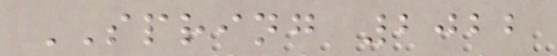SPRING 2022
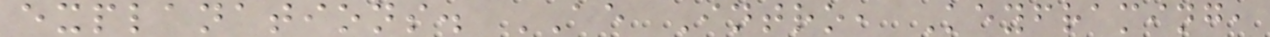explanations. AE Intro, Keyframing,
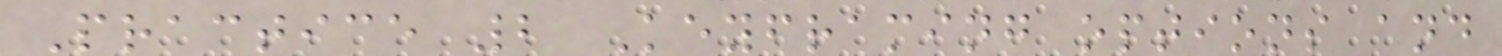Practice 2 Keyframing options and
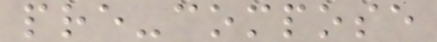pre-compose
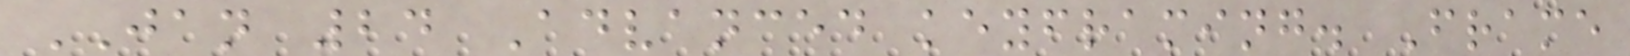JAN 24 Advanced keyframing. Frame
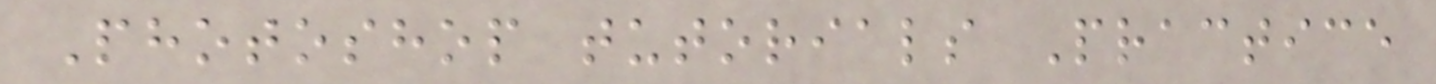Photoshop tutorials Practice
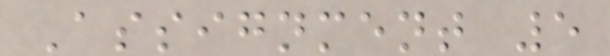Assignment 5
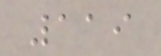119
